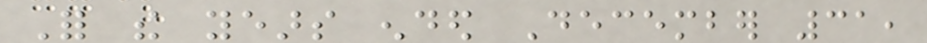For the years ended December 31,
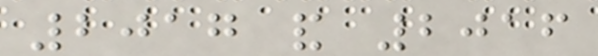2017 and 2016
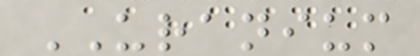URANIUM
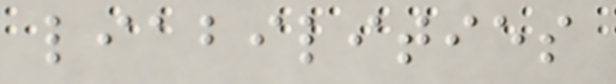liabilities
